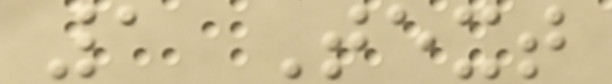1 Text
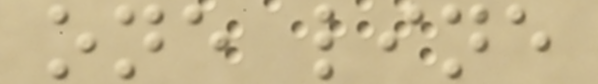one line
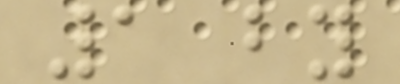1 by
